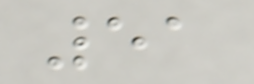51
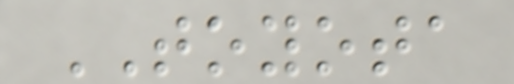TOYOTA
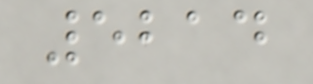5214
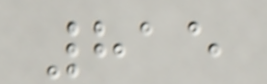815
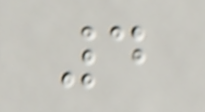4
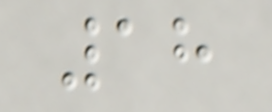18
